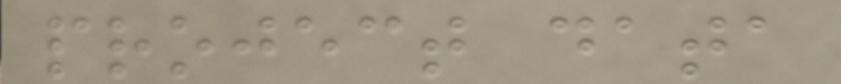project data
